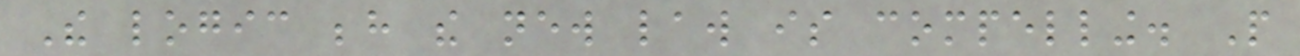The logic behind the new law is compelling. People
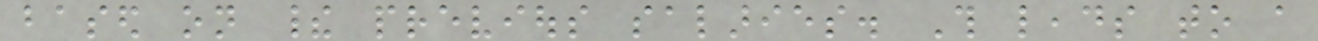based on their previous salaries. This leads to a
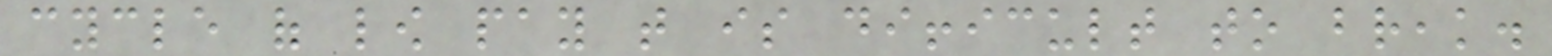cycle of low pay that is difficult to break.
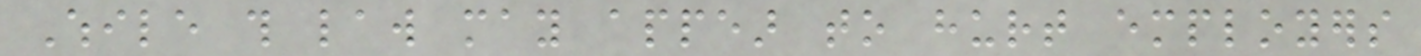While this law may appear to hurt employers
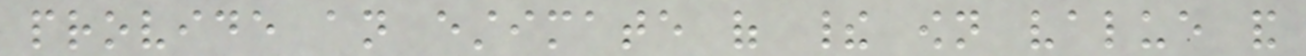provide an estimate of their own value and
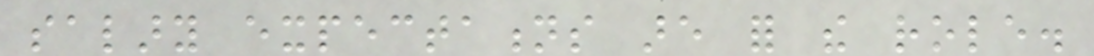salary expectations are for the role.
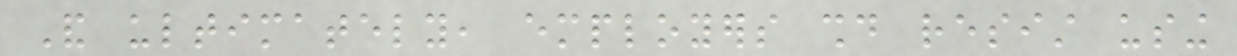And ultimately, employers should resist using
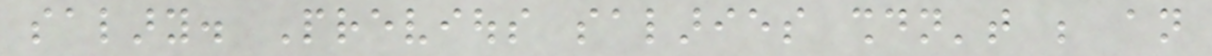salary. Previous salaries shouldn't be an
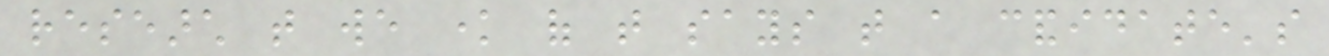research that we know of that says that a candidate's
